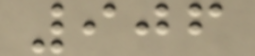906
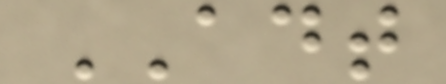ADT
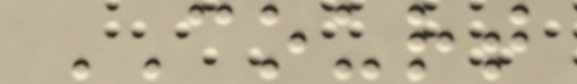COURT
